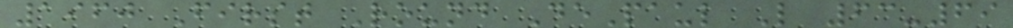1960 First Round DePaul L 63-69
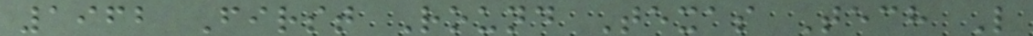1962 First Round Texas Tech L
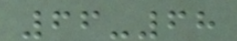66-68
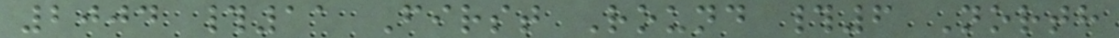2004 #11 First Round #6 North
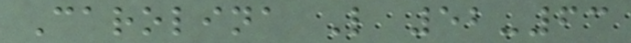Carolina L 52-63
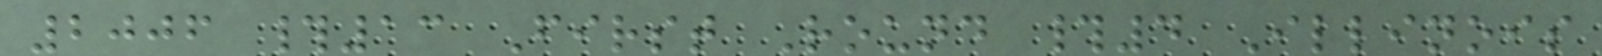2006 #13 First Round #4 Illinois
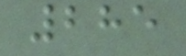285
